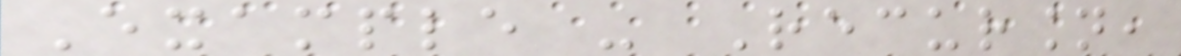Example - Recursion,
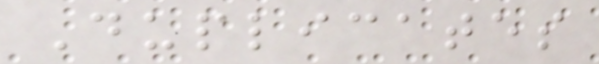Duplicates
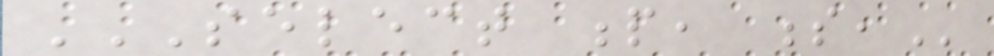SELECT P, S,
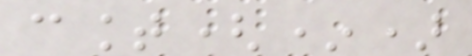count(*)
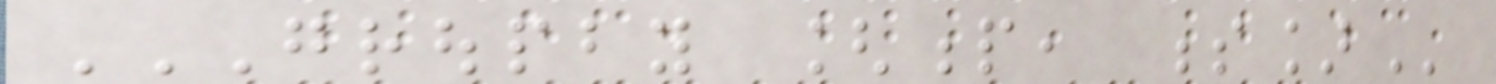GROUPBY [P, S]
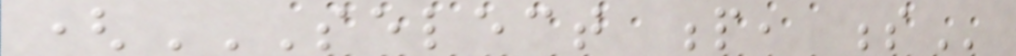(SELECT P, S
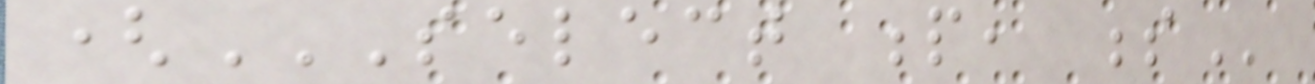(SELECT P, S
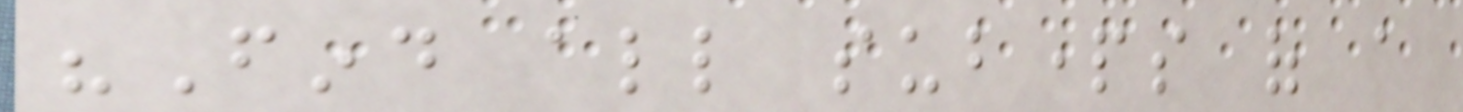"Find all subparts of a
